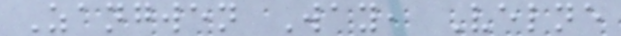Zangwen Way, Velne
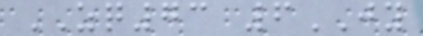ZQ73 6JY
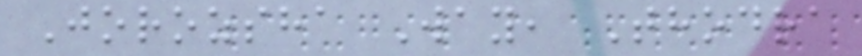Jorozsha Way, Thodra
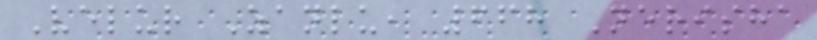Velur Zanlu, 668 Nerisha
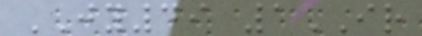JY49 1IR
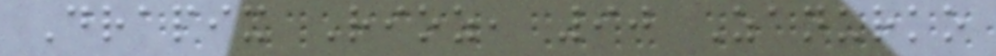Drapix Rioz, 90 Zanurko
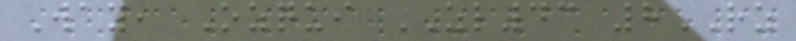Way, Ozqui ZL43 8RZ
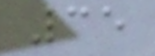35
